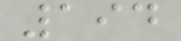194
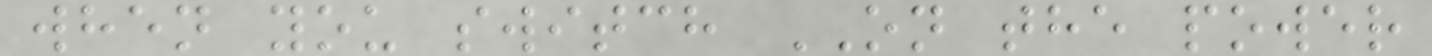when you switch ON the power
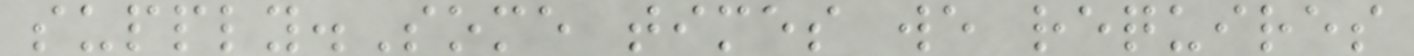supply.Some times we requires
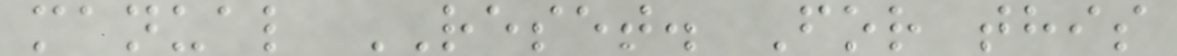manual RESET. For this
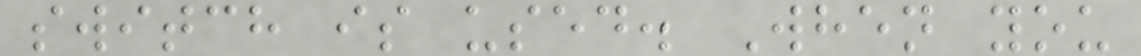switch is used. When you
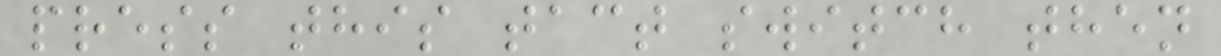press this tact switch then
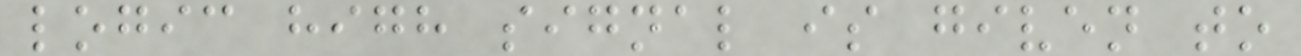logic high signal is given to
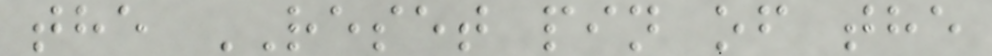the RESET pin of the
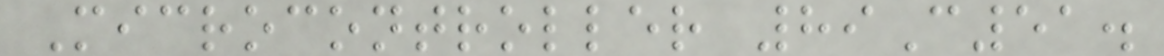Microcontroller 89C51.
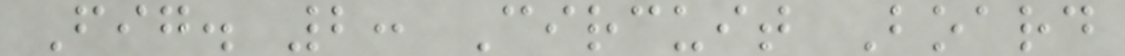Fig. 2: Circuit Board
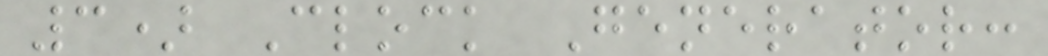3) Clock Generator:
